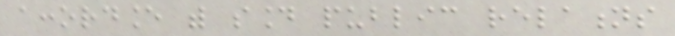accordance with sound public relations
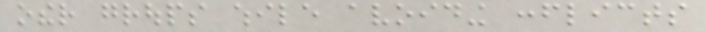other groups while avoiding conflicts
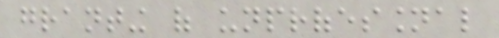granting of unprofessional
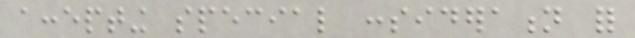accepting special consideration for
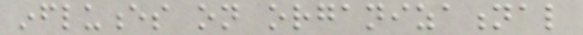influences on organizational
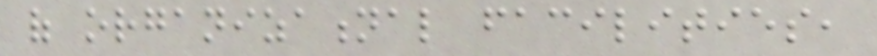of organizational facilities,
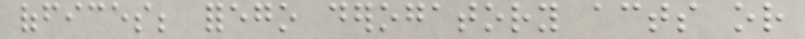offices; forego derogatory acts or
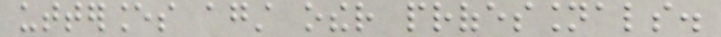utterances against other professionals.
